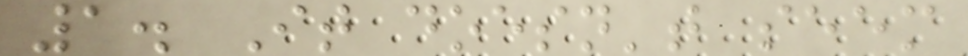1. It doesn't seem
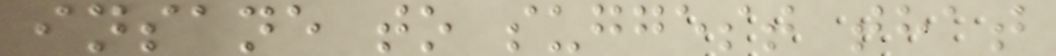insane to suggest that
